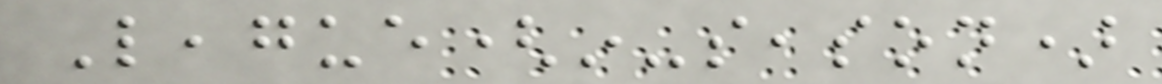League(in-season)
